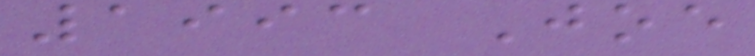1993 Joe
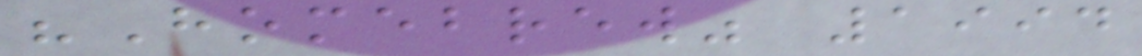"Homebrew" 1994
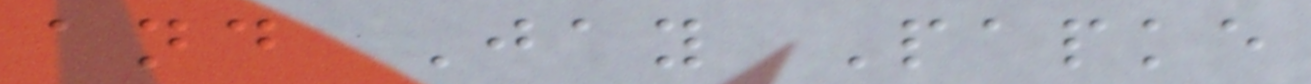and Jay Papke
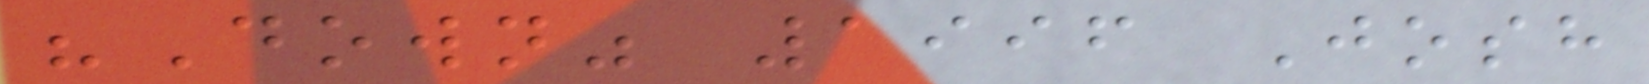"Down" 1996 Josh
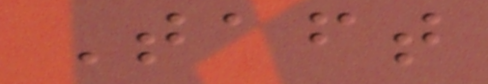Taft
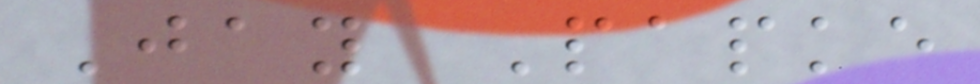Jay Papke
